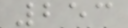253
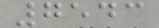7543
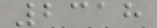2318
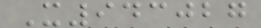X943027
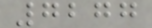7277
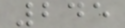245
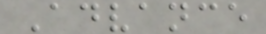Advance
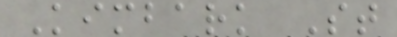Kimbark St
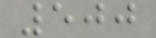500
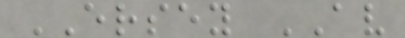ERSEY AV
